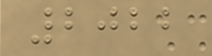2022
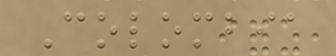Colombia
